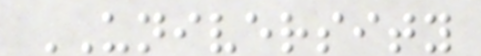UNIVERSITY
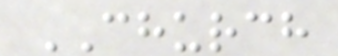CHURCH
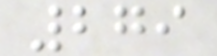279
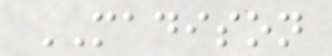MADISON
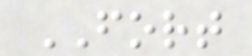FORT
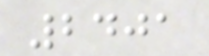2401
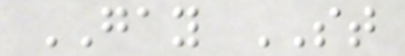GAY ST
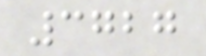3727
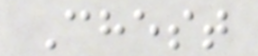Chest
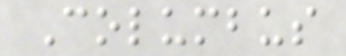Columbus
